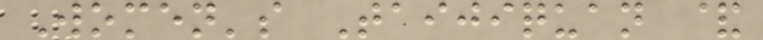Women's Taijiquan &
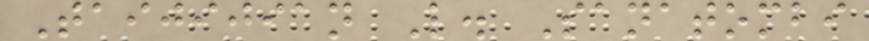Taijijian L. Sanatombi
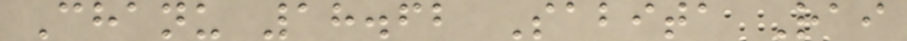Chanu 18.62 Sabita Rai
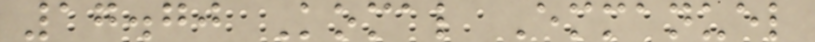17.70 Komal Emmanuel
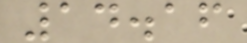14.16
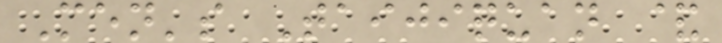Men's Taijiquan &
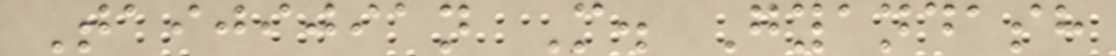Taijijian M. Gyandash
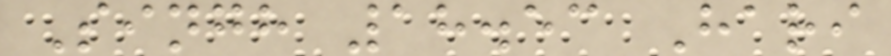Singh 18.53 Hari
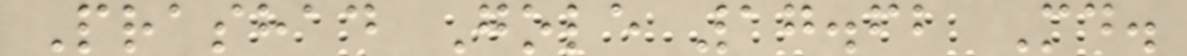Prashad Gole 17.62 Md.
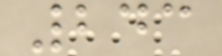243
